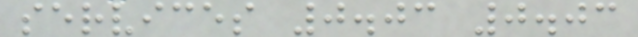services 0.03 0.03
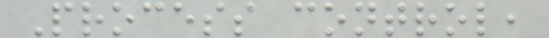Process control,
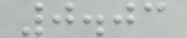0.03
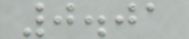0.01
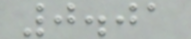0.01
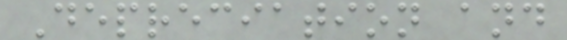Depreciation and
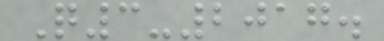Q3-2017.
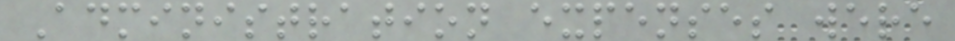Administration expenses were
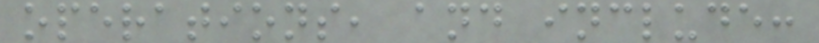operations, and include:
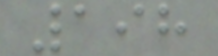198
